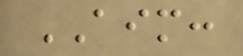AIM:
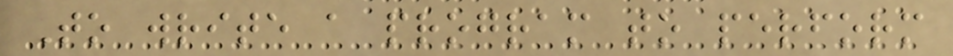To write a program to perform
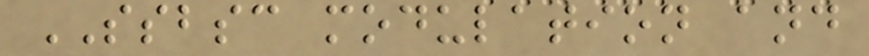SSBSC modulation and
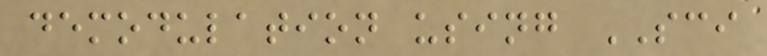demodulation using SCI
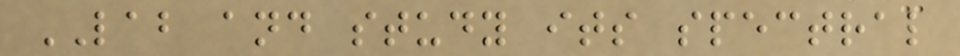LAB and study its spectral
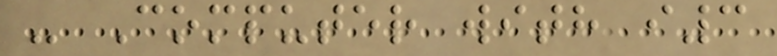- Computer with i3
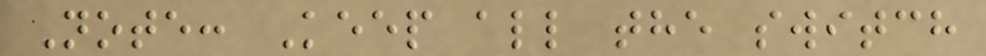Note: Keep all the switch
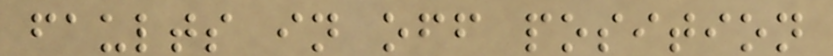faults in off position
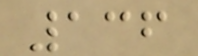136
